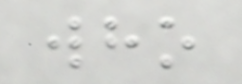who
